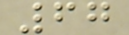67
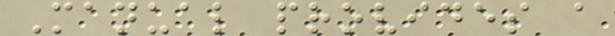Manual provides a
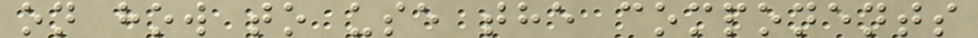on how to use the components
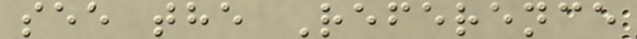see the Reference
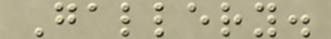Gallery.
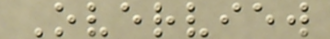Overview
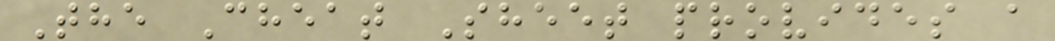The Cheat Sheet provides a
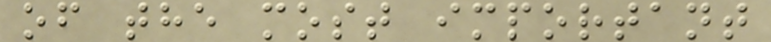of the most important
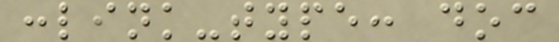:link-type: doc
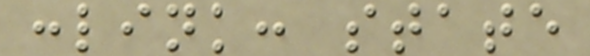:link: state
